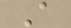A
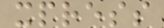xpress
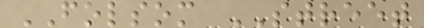FOLSOM STREET
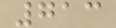713
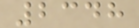2348
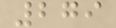279
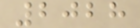2028
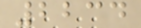2234
